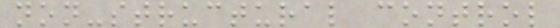non-structural control
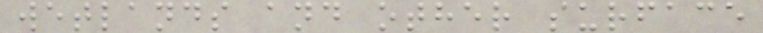wetlands and other surface
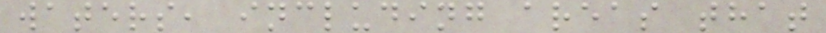waters, including areas that
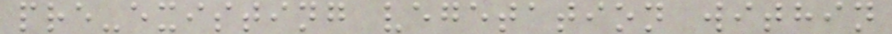pre-existing vegetation within
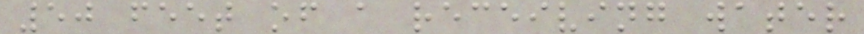50 feet of a receiving water
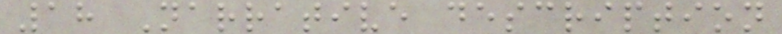18 Narrative description
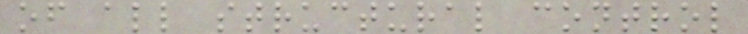of all structural control
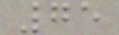75
